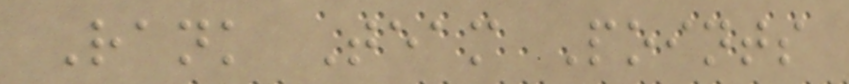Rank Team Points
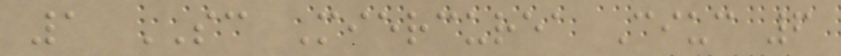1 SC Miercurea Ciuc 6
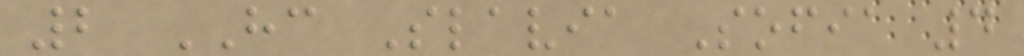2 HC Slavia Sofia 4
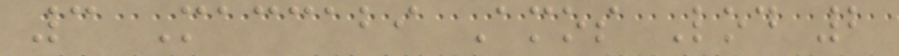3 Maccabi Amos Lod 2
